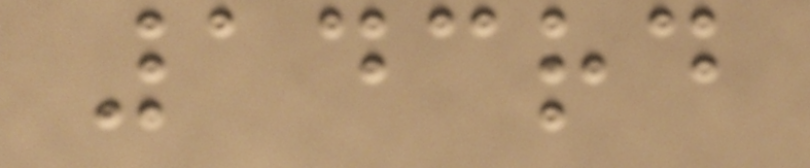143rd
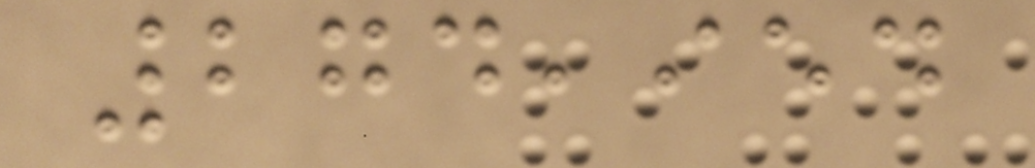274,954
